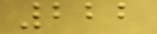222
